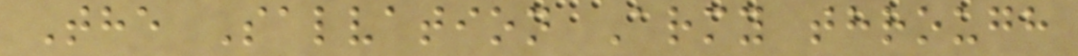The Salvation Army through
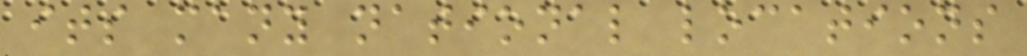its many national locations
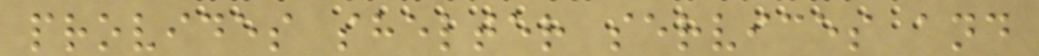provides shelter services and
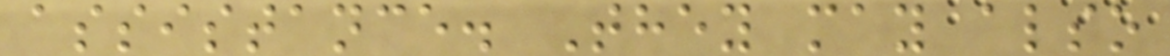assistance. They may also
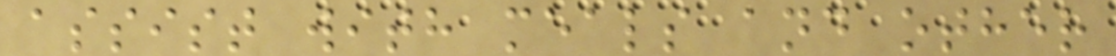assist with meals and other
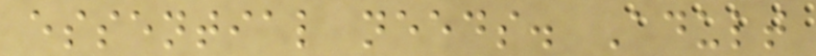essential needs. Adult
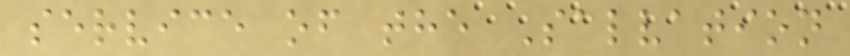service of the Salvation
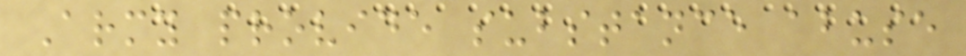Army provide substance abuse
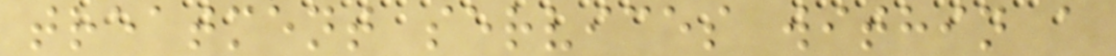treatment services within a
